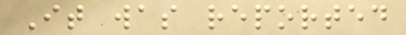It was reported
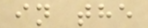in the
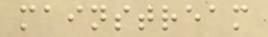mainstream
